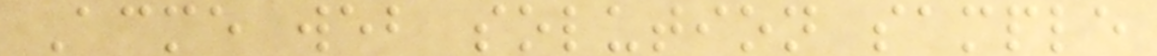Acme web solution sample
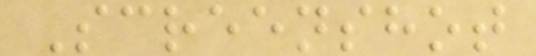Screenshot
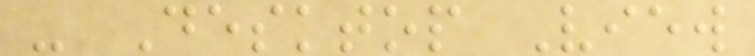- Desktop View
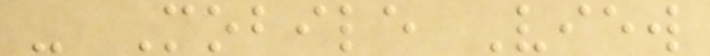- Mobile View
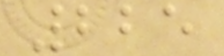225
